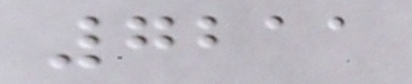7211
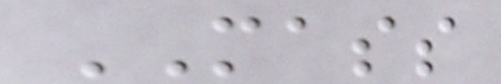MASS
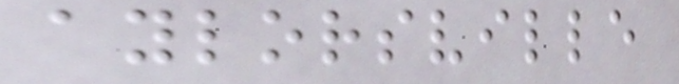aylorsville
